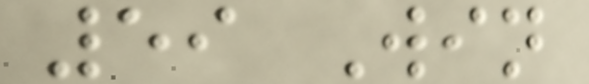59 Win
